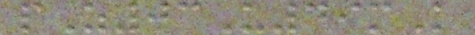pZ03U49mK
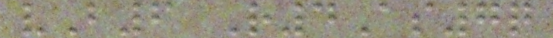vB6 R4As7q
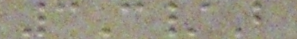3C/B
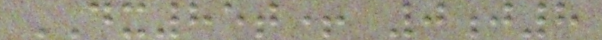DX85t+ 0j8
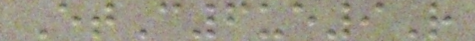EtC6ue9R
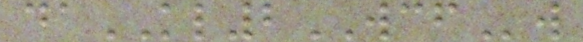daKL2WCFw
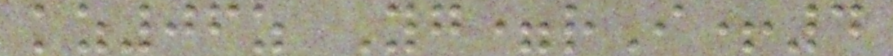kz06z Yg=rI+4
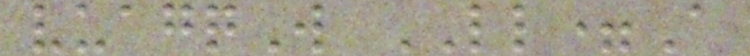vuagqW LL=A
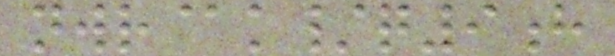nwr@k/q9h
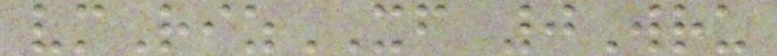vmRizXF 0Wru
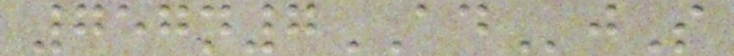757n7ADjS
